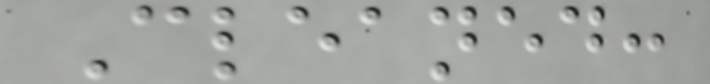Cleaned:
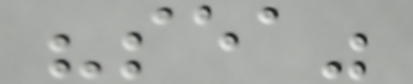"sea"
